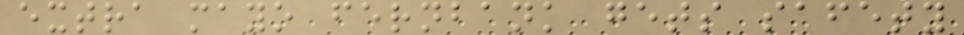extra mayo fernbank gets safety
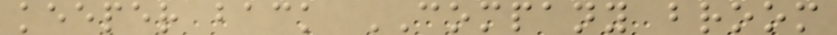keeper back COMPANY broom
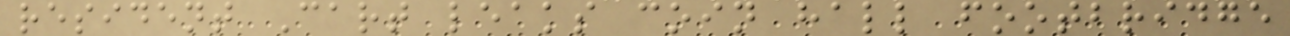resident Cart leaks coin hall footbridge
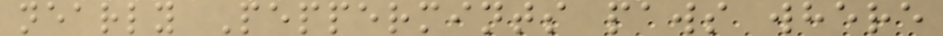nearly Peppermints paws where
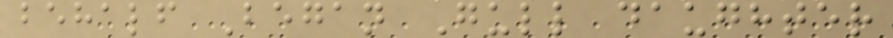behalf Began Gull daughter
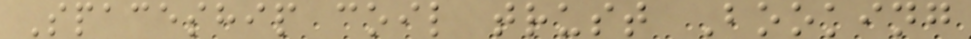Spaceship coil trust Booking
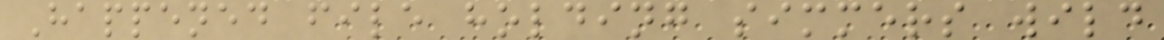Happened file holding simmers wild
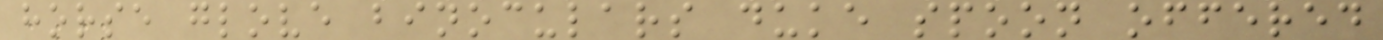horse glove binoculars duke spoon offered
